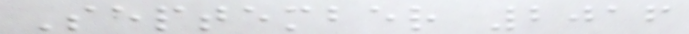September 2016
